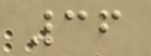36
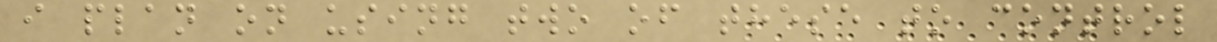i plan on using two of these to control
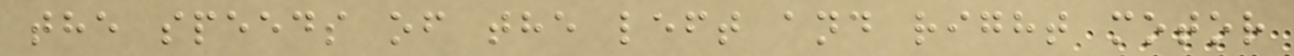the speeds of the left and right motor
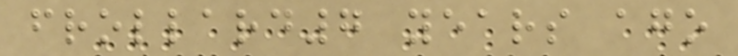frollard7 years ago
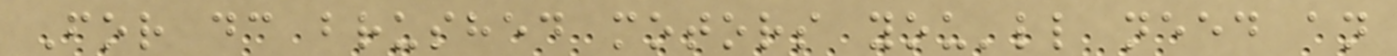For dc brushed motors you'll need an
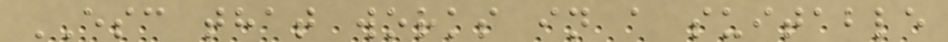ESC that works in a suitable
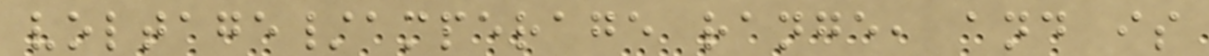voltage/amperage range, and is
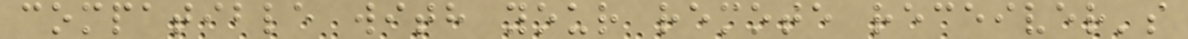compatible with your remote receiver's
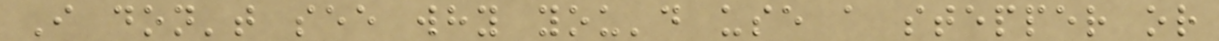I don't see why you'd use a stepper or
